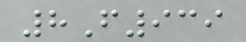8F939
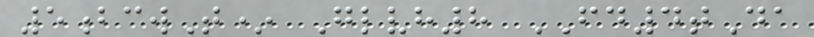5bcwT* Glvh8 FD4tDa
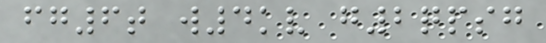fg6t w4kv g2qpsg
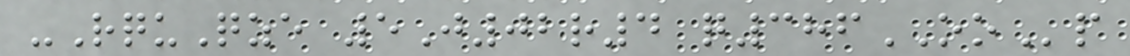-RquQze 5J02r4 q386OOp
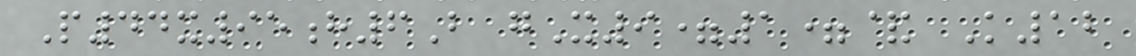P44x95h6B gX9=1=& K12
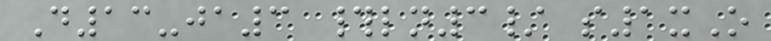D13-ja3 #ln3/ s1xO
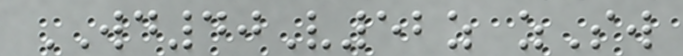WD40V52z zSw
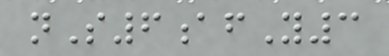nS6afY3
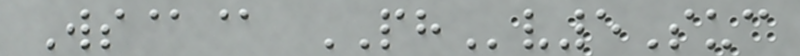Ws@@ PHv5Suc
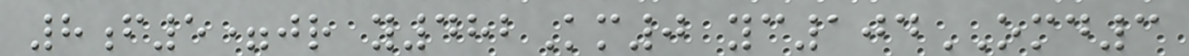8f5=jr y482Km0 yc104OMD3
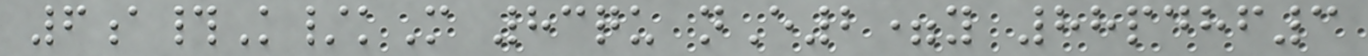6a#K/kM 83qu nE2=y 88pdhf3
